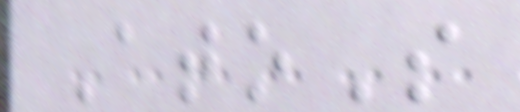AtoS
